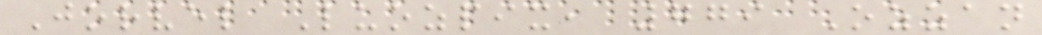Jorvel Luozpix, 779 Ozzan
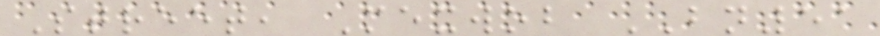Street, Mexwob BN51
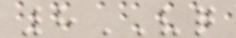8VQ
